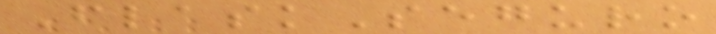FlaskSeguro
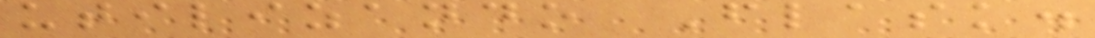utilizando Flask.
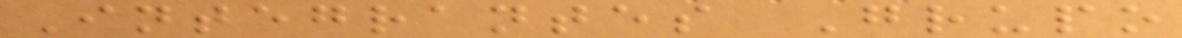Integrantes Grupo
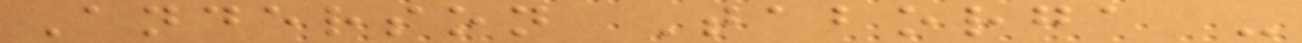Anderson Taborga -
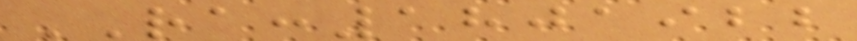RA:1801922
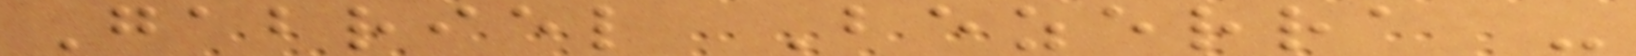Gabriel Bezerra -
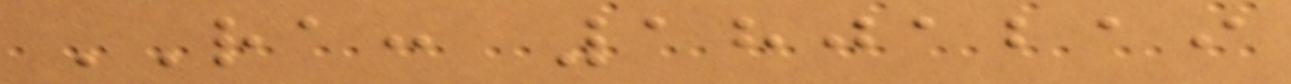RA: 1801219
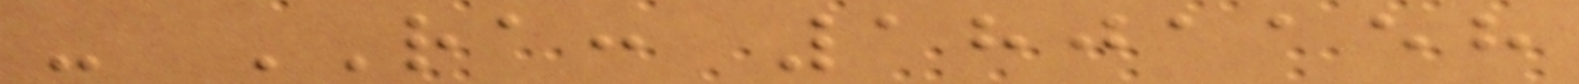- RA: 1801158
